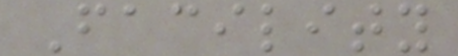Facility
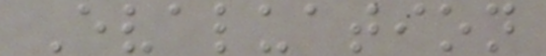Evaluation
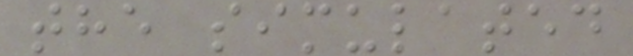the simulated
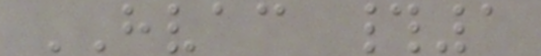HVAC #1
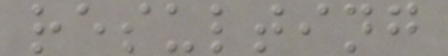resulting
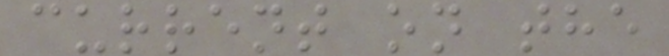current on the
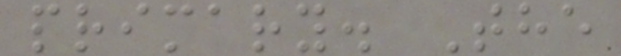primary. The
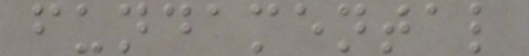fundamental
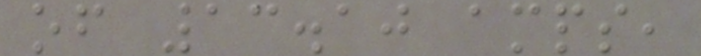of 13.10 amps,
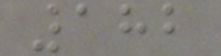182
